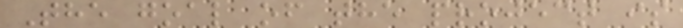The goal of the project is
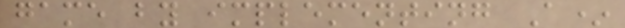game by implementing A*
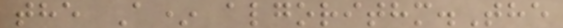the A* algorithm.The
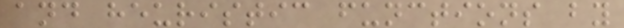and heuristic functions by
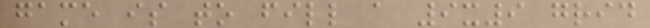game is to fill a 9x9 grid
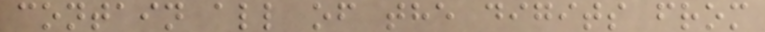contain all of the digits from
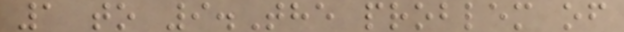1 to 9.The problem of
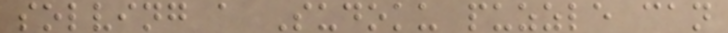solving a Sudoku puzzle can
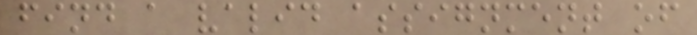find a valid assignment of
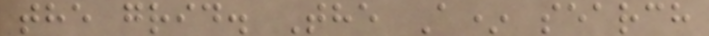the grid. The A* search
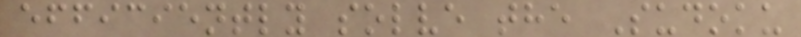efficiently solve the Sudoku
